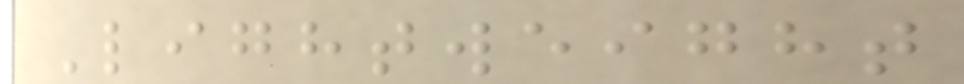Lightweight
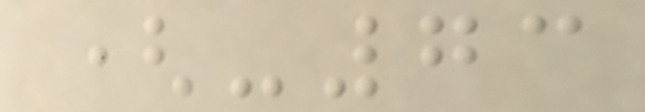(-73
